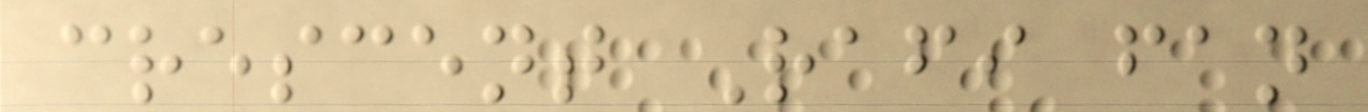crescent Rafi fan
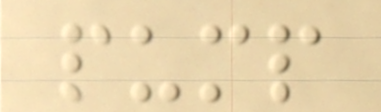pump
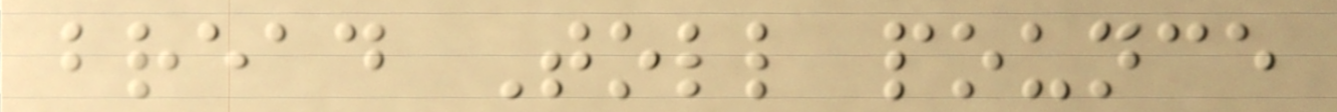bread Toll pounce
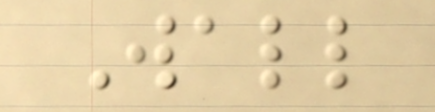Wall
